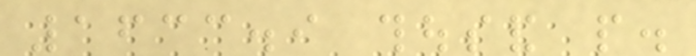1633.9 thousand people.
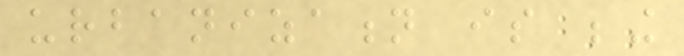urbanization is being
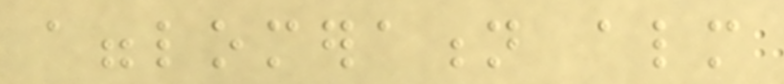agglomeration almost
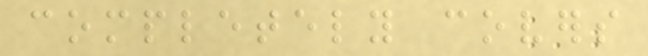completely covers
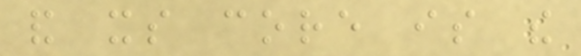and its core is the
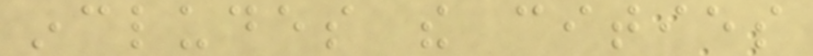includes the cities
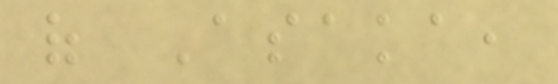of Asaka,
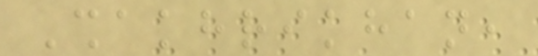Shakhrikhan,
